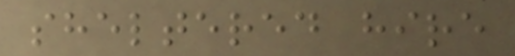sheltered hire
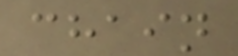chain
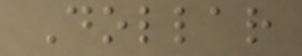Dollar
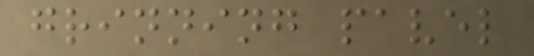grinning pavel
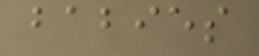babies
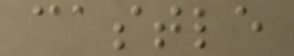castle
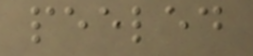peeled
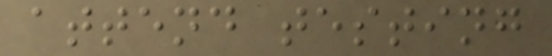attend testing
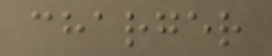charger
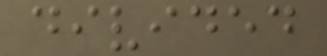divided
